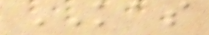KAS
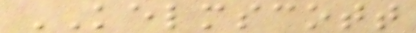KELMSCOTT
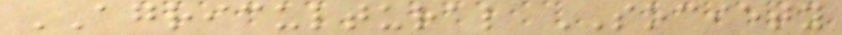AGRICULTURAL SOCIETY
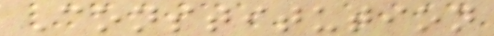Constitution
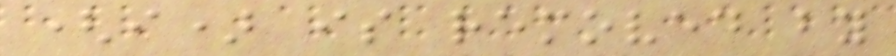(i) is removed by
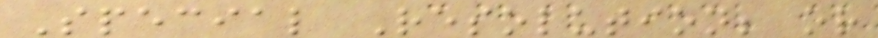Special Resolution; or
